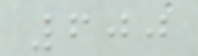600
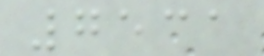7531
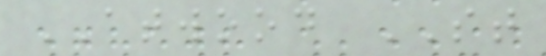ATWOOD ST
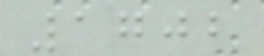1702
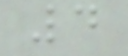4
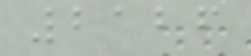2126
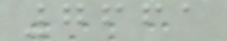7661
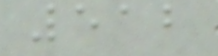512
